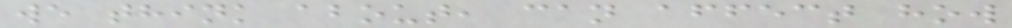we think about, can affect how
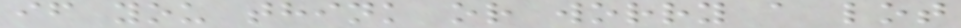if you think or worry a lot
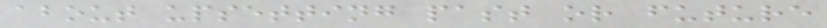about upsetting past or future
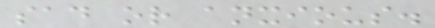sad or anxious.
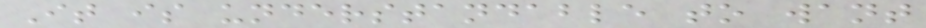It is understandable to want
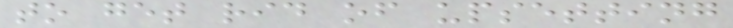to get rid of upsetting
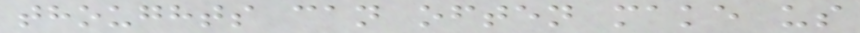thoughts can often make us
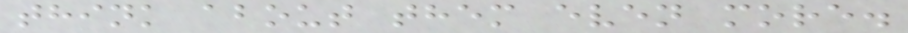think about them even more.
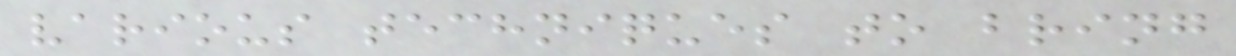various techniques to bring
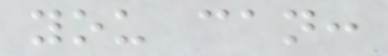you can:
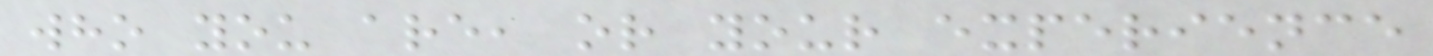who you are, or your experience
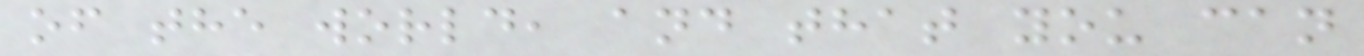of the world, and that you can
